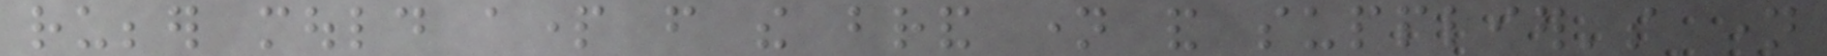rubber mould apart from the brand name and supplier's name
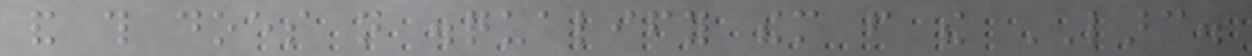and this does not disqualify them from the LARC.
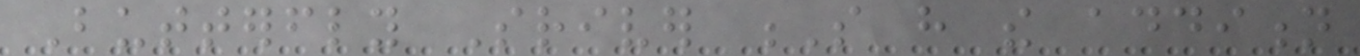Butterfly Sriver S have the addition
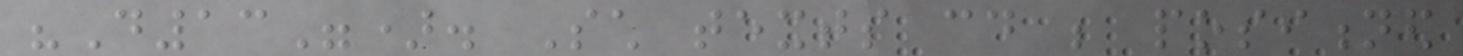"D13"). Such texts could be positioned
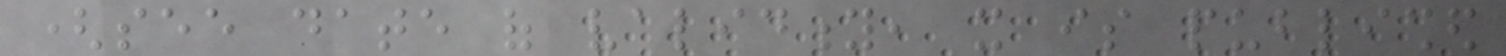(see date of validity, it is published
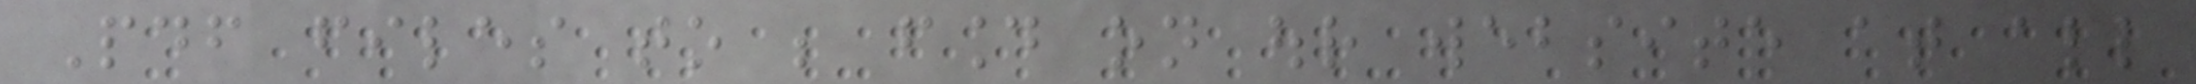Pdf files to be found on our website at all
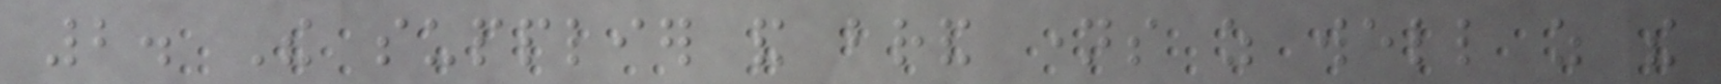2. The supplier and brand names as well as the
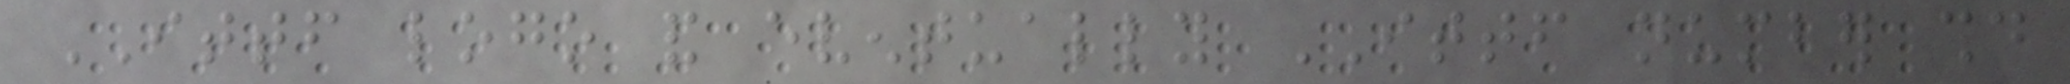ITTF logo and eventually ITTF number should
